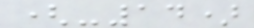(-14)
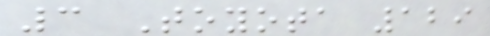3 Toyota 129
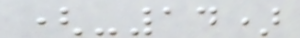(-14)
